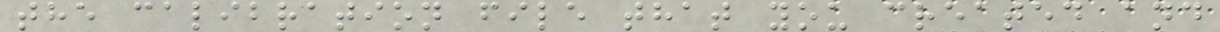the calibration file that you created and
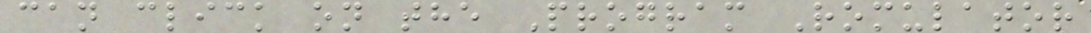can click on the Program Romulator
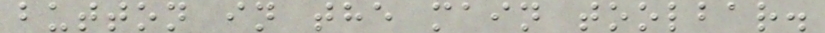button in the main toolbar.
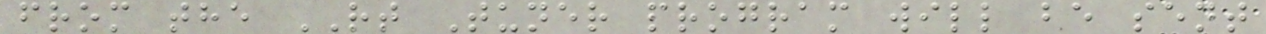from the RT Tuner program will be sent
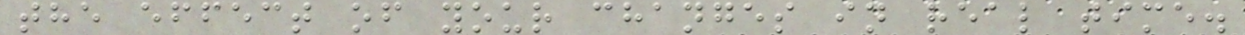the effect of your changes in real time.
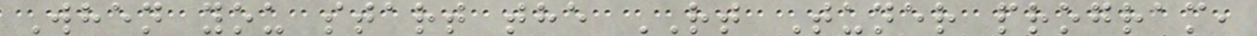When you start the RT Tuner program,
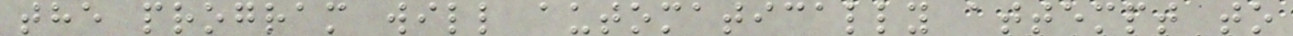the program will automatically attempt to
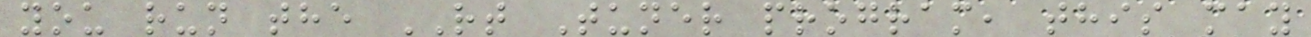you run the RT Tuner program, this may
